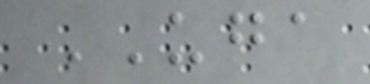UGA
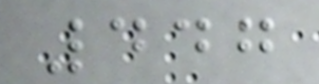447
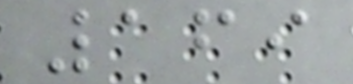169
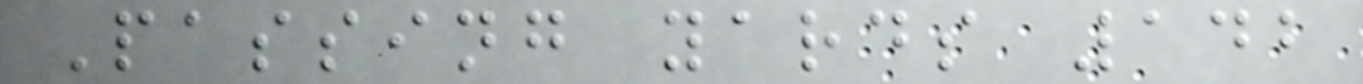Passing yards 142
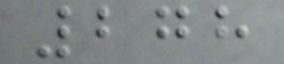278
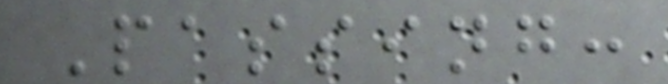Passing:
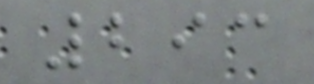293
